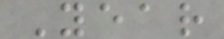Year
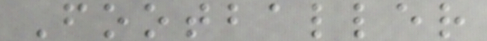Footballer
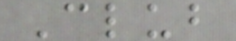Club
